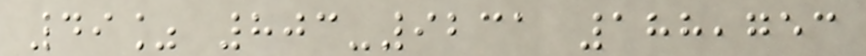49% 803-9231 188,753
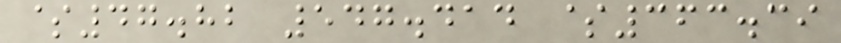$47.82 547.414 $363.39
